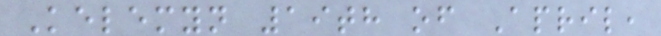Kelemyn 19th of April,
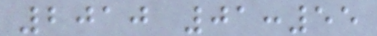2010 01:55
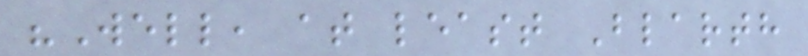"Well, at least Blarth
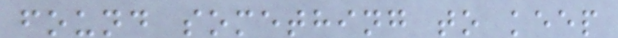found something to keep
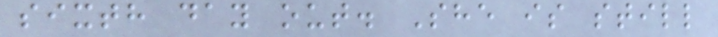sixth day out. She is still
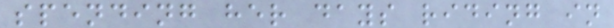spending her days riding in
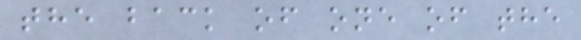the back of one of the
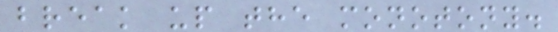break up the monotony.
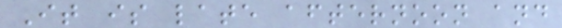It is late afternoon and
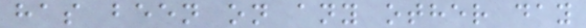has been on any other day
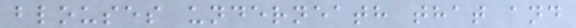blouses underneath that and
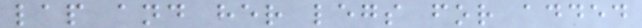lap and her legs for added
